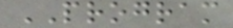PROGRAM
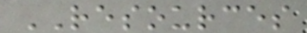RESOURCES
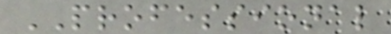PROFESSIONAL
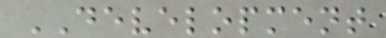DEVELOPMENT
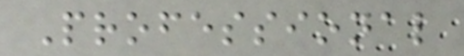Professional
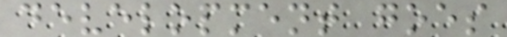development goes
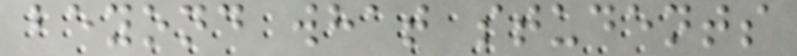beyond what students
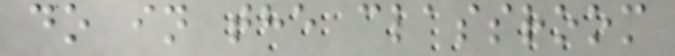do in the classroom
